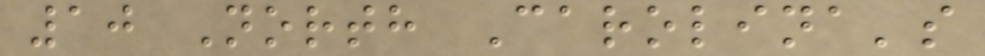10 North Carolina's
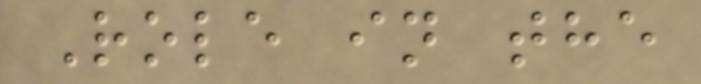Role in the
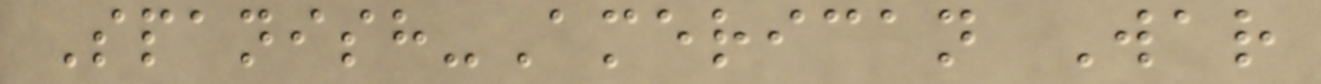Spanish-American War
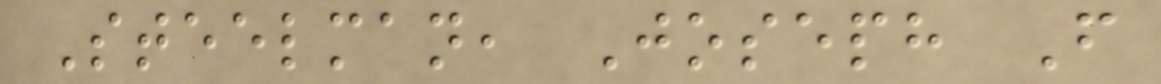Steelman, Joseph F
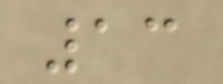13
